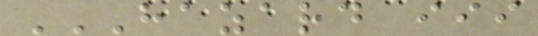HAZARD III
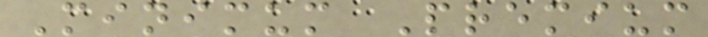Minimum Premium
